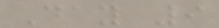Day 9
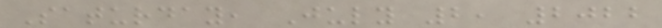Saturday, July 2, 2022
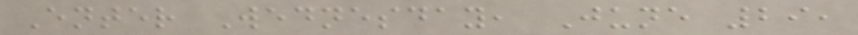Enter Wednesday, June 29,
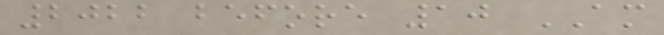2022 before 10 AM
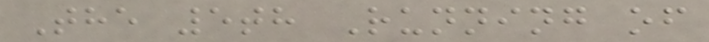The 5th Running of
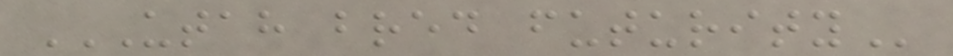UTAH BRED FUTURITY
